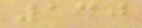130
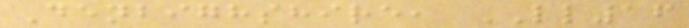Denbighshire, LL16
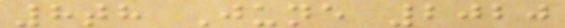8th June 2020
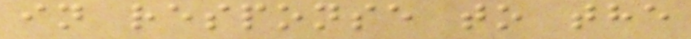in response to the
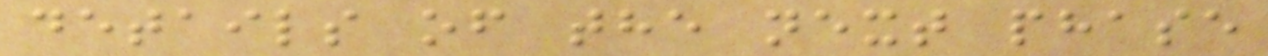details of the next phase
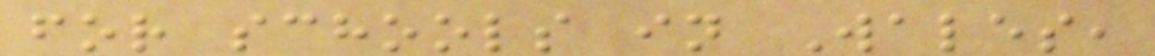for schools in Wales,
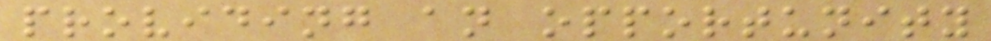providing an opportunity
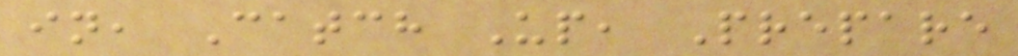in, Catch Up, Prepare
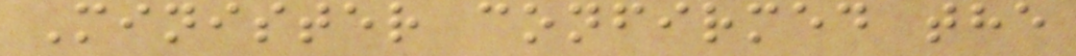Minister confirmed the
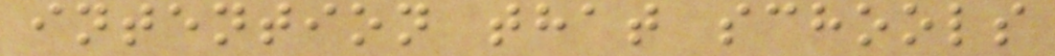intention that schools
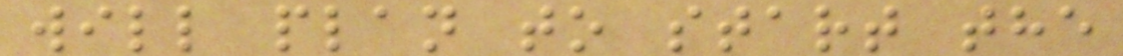will plan to start the
